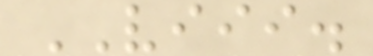VIII.
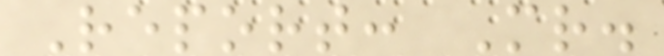Report: Mr.
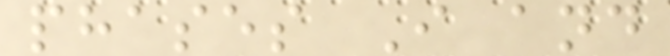phases I and
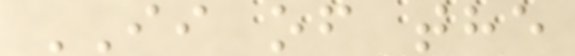II of the
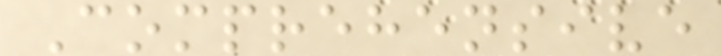Comprehensive
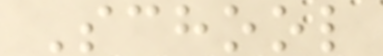School
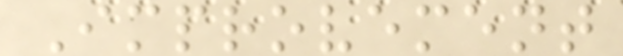Improvement
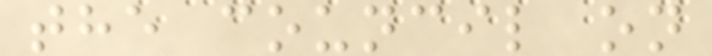the council on
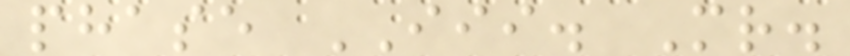phase III. Mr.
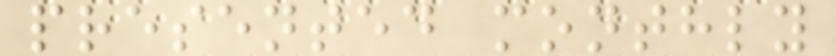presented monthly
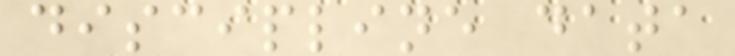discipline data
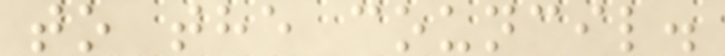to the council.
